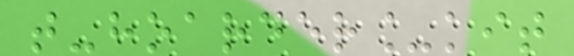t-hoarder_kit
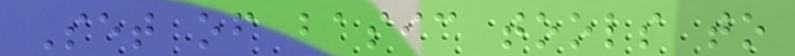Set of basic tools to
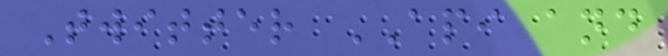Twitter API and
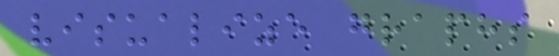visualize graphs
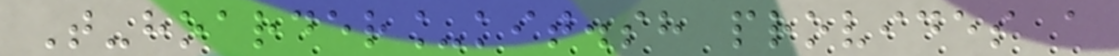T-hoarder_kit.sh provides a
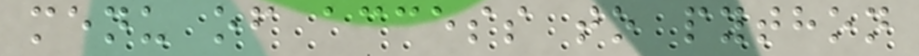menu of access to python
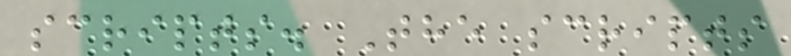scripts. The scripts
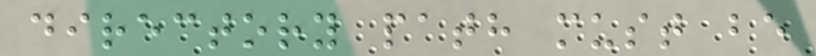directory path must be
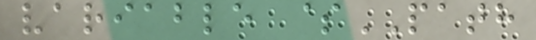variable $PATH
